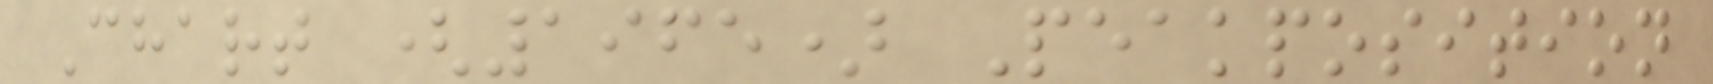Chart (1965) Peakposition
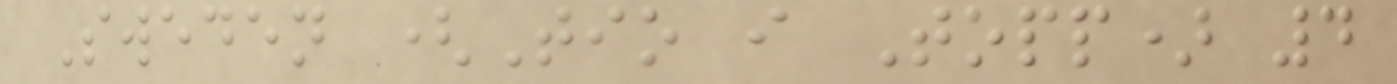Sweden (Tio i Topp) 4
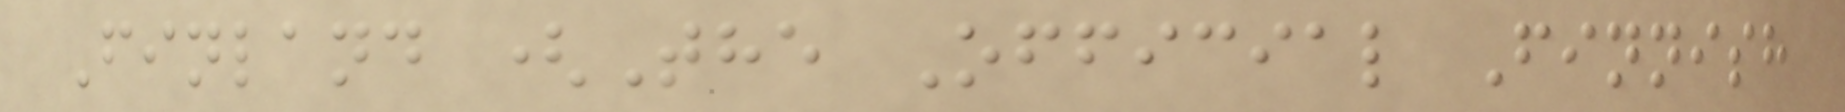Finland (The Official Finnish
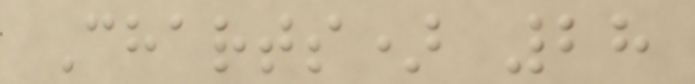Charts) 28
